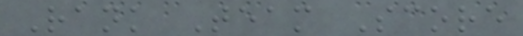Rank Team Score
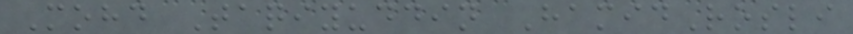Mohd Taqiyuddin HamidRosli
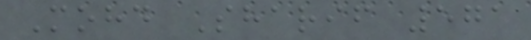Mohd Sharif 571
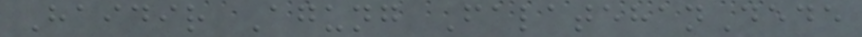Haidir Agung FalatehanDede
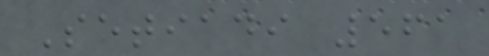Setiadi 561
